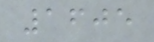1605
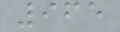965
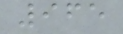965
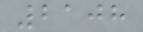2108
